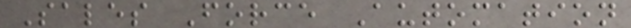Sales Force Automation
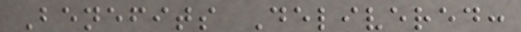Benefits Delivered:
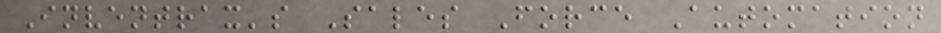Inventrax's Sales Force Automation
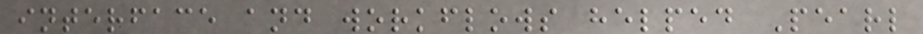interface and workflows helped Pearl
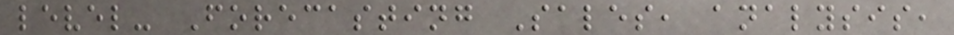level- Forecasting Sales, analysis,
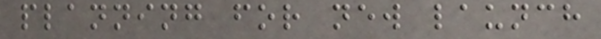planning for new launch
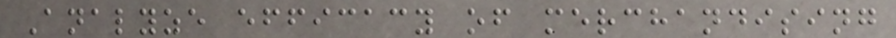Analyze efficacy of merchandising
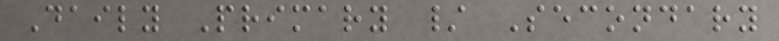Daily Primary / Secondary
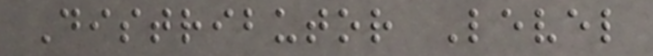Distributor Level
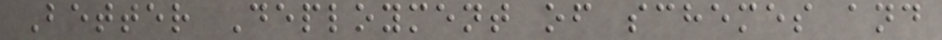Better Deployment of schemes and
